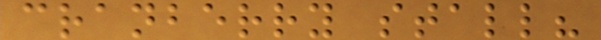cranberry stall?
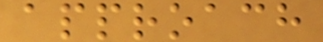approach
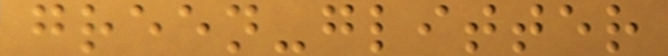green-glitter
